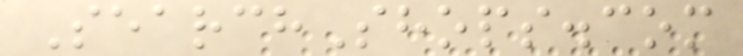SearchShops.com
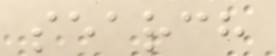search
